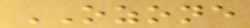OZONE
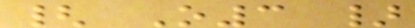{ O3 }
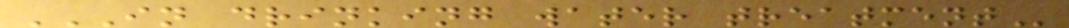IN DRINKING WATER TREATMENT
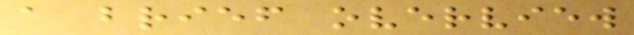a brief overview
